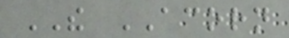THE ACORN
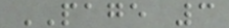PAGE 3
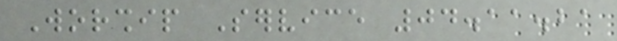Worship Service 04.11.21
